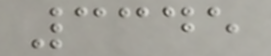3345
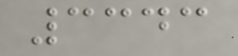3343
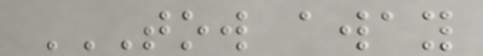TOW AWAY
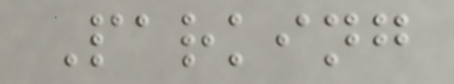Parking
